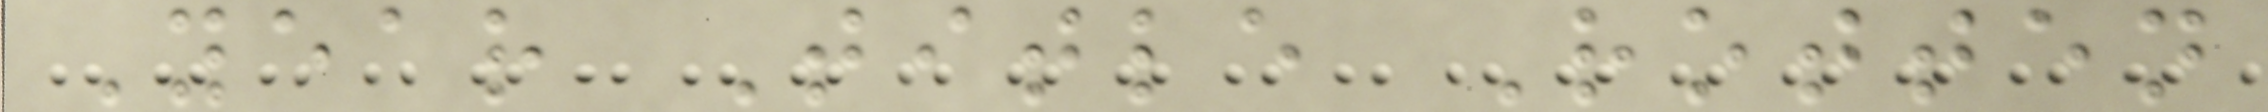Year Title Rotten
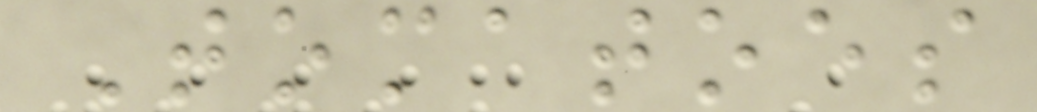Tomatoes
